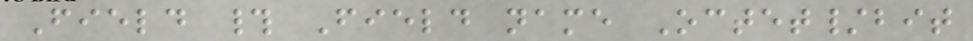Field # Field name Octet/bit
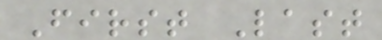First Last
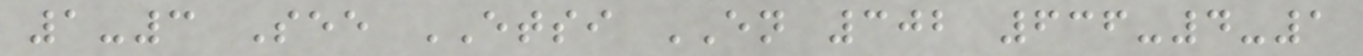1-3 See ETSI EN 302 636-4-1
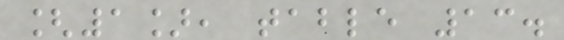[1], table 13.
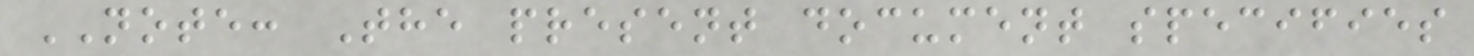NOTE: The present document specifies
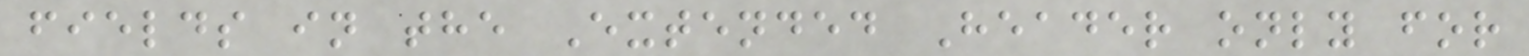fields in the Extended Header only for
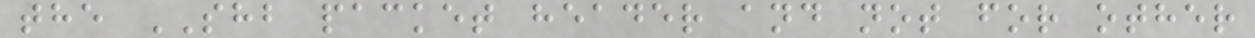the SHB packet header and not for other
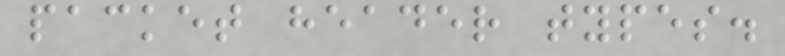packet header types.
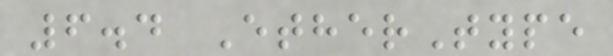6.4 EtherType
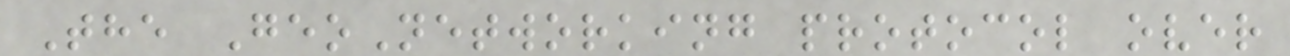The GeoNetworking protocol over
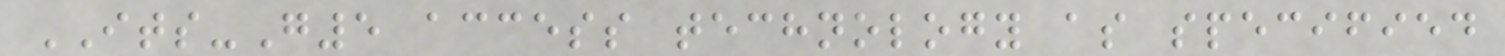ITS-G5 access technology as specified
